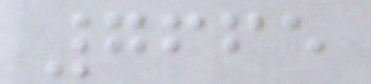7665
